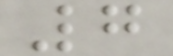7
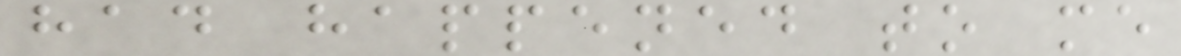had happened to me
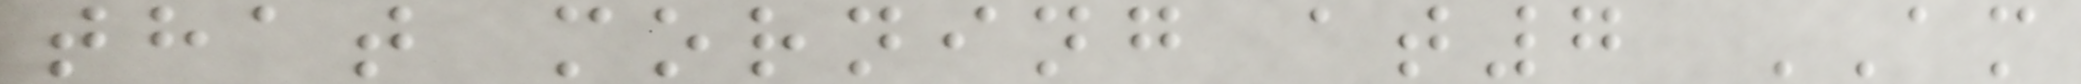that morning at7 AM
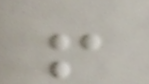!
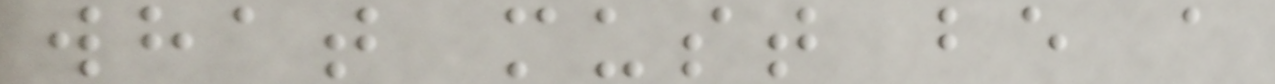what must be a
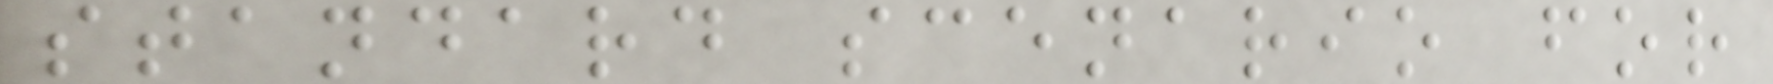standard scenario for
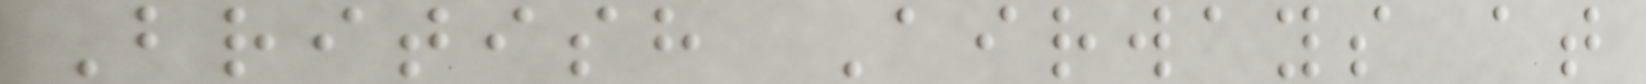British Airways at
